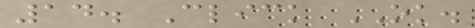14. Click OK.
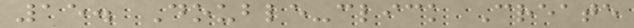15. Double-click Create
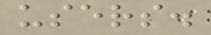users.
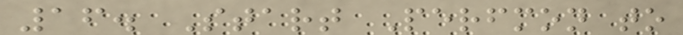16. Start Perfmon to
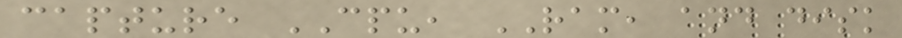capture CPU, RAM, and disk
